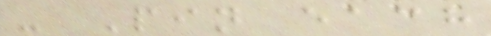- Pin each
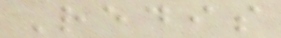Redis
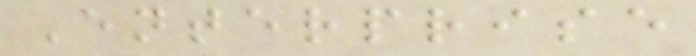Enterprise
